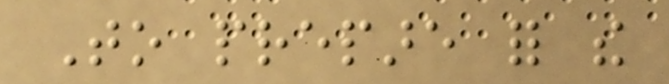To prepare for the
